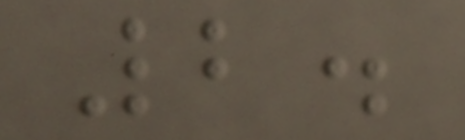2.
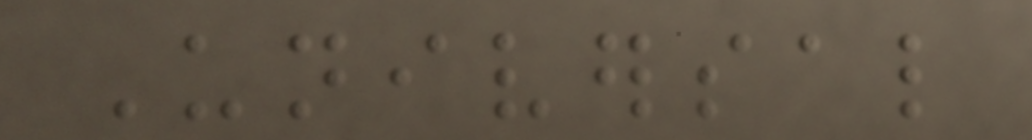Universal
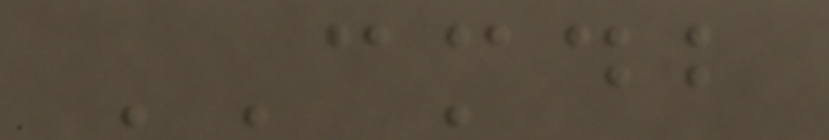CMDB
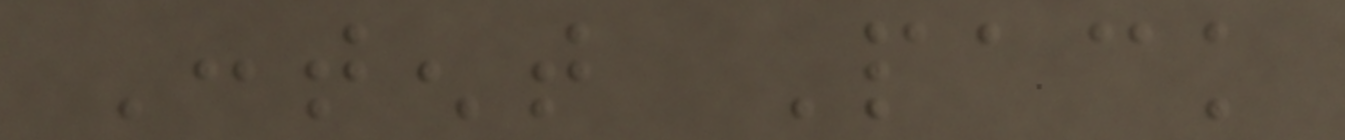Content Pack
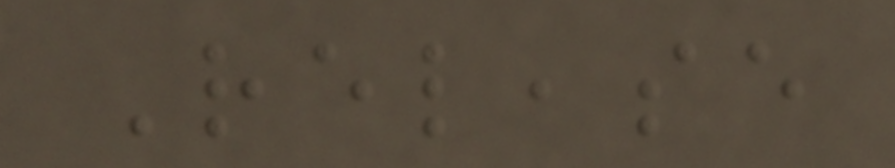Release
